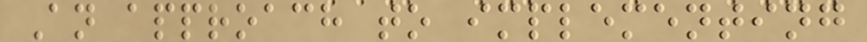An approach to implementing
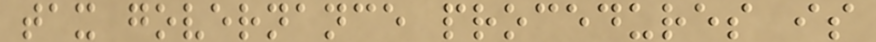tax governance procedures is
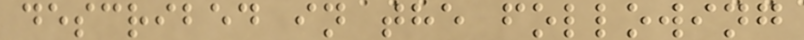described in the following
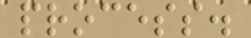process.
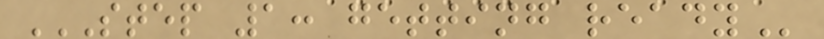STEP 1: GETTING READY
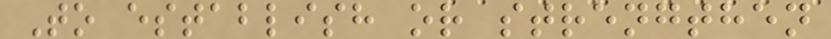To establish or strengthen
